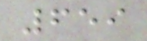659
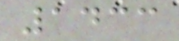1433
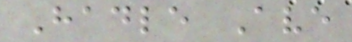Hadle Ave
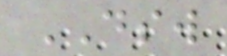DSW
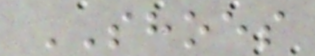SHOES
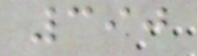390
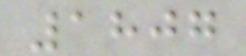1807
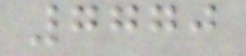7770
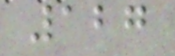127
